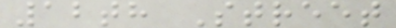12th Street
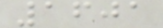1601
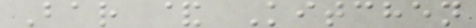Bar & Kitchen
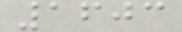1603
